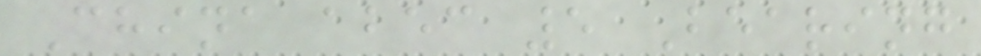China abec 5 Bearing
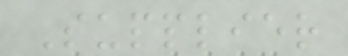Supplier
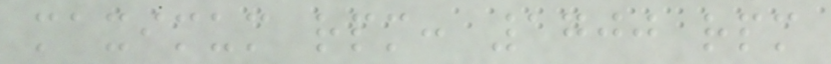maximum rpm: 1700 rpm
